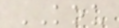KOU
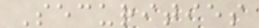Securities
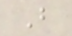B
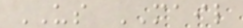US MAIL
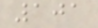101
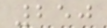250
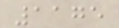1175
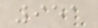951
